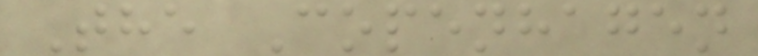The Copenhagen
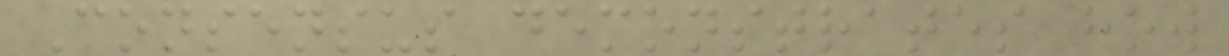Consensus demonstrates how
